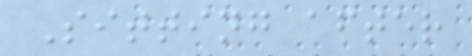Sitting after
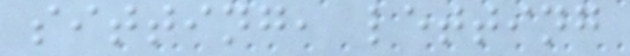sitting, letting
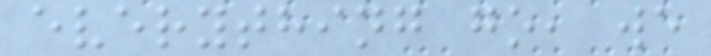everything go, we
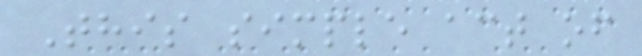This simple act of
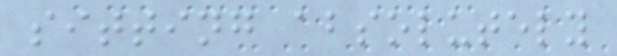sitting absolutely
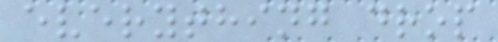everything drop
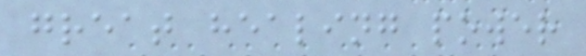great healing power
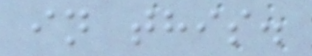in this.
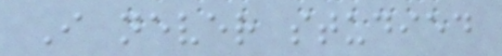I never studied
